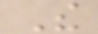The
